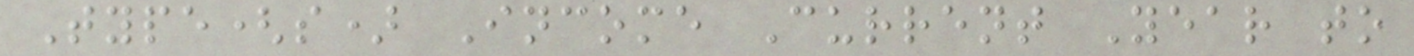Type(s) Income Current Year to
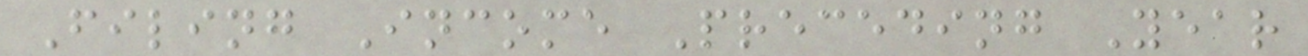Filing Income Preceding Year
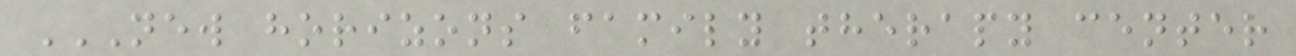NEW HORIZONS FAMILY THERAPY CENTER
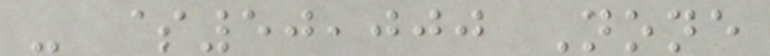- $50,000 None
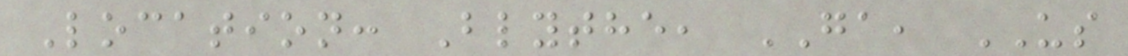Location: Blythe, GA, US
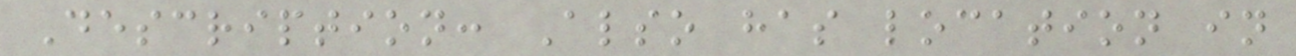Description: Also has location in
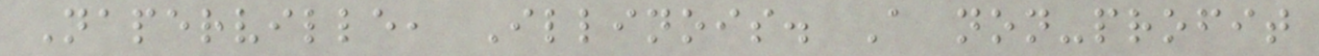Naperville, Illinois. A non-profit
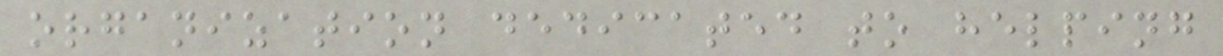organization dedicated to helping
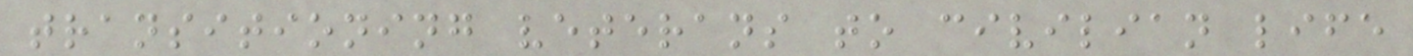transitioning veterans to civilian life
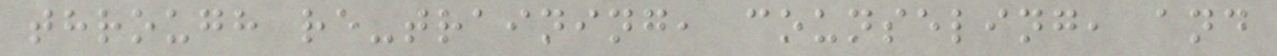through re-training, counseling, and
